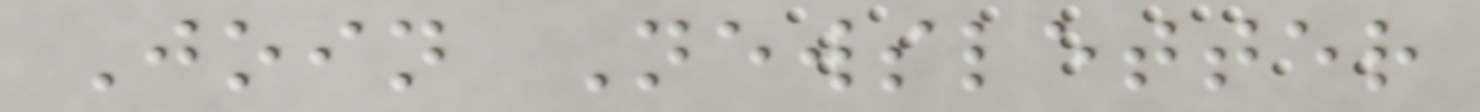Join Newsletter
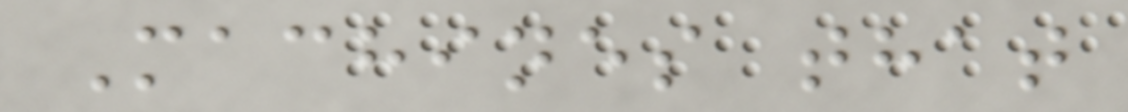Machines that
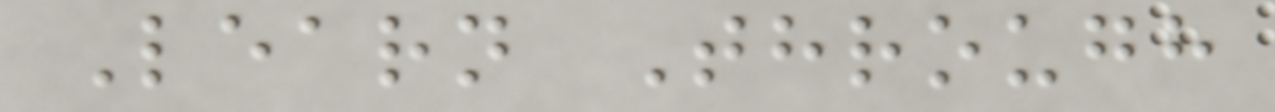Learn Through
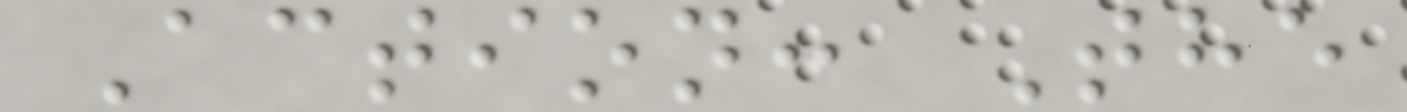Action: The
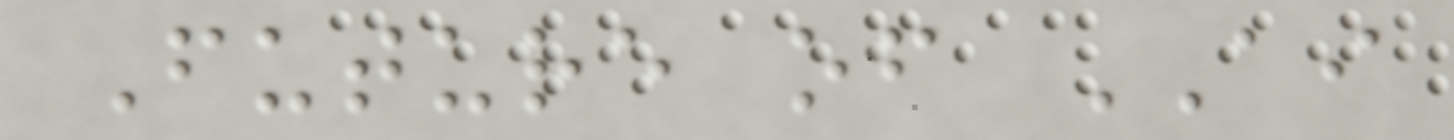Future of AI
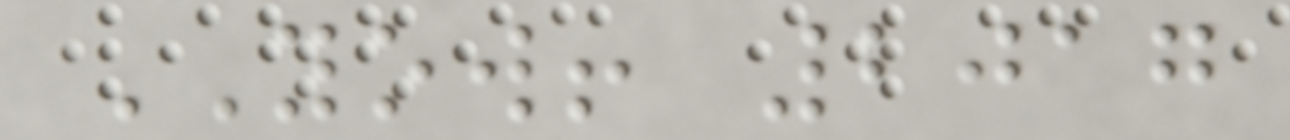YOW! 2017
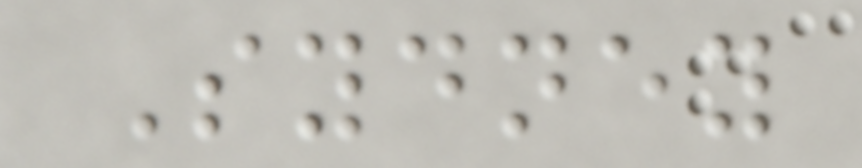Sydney
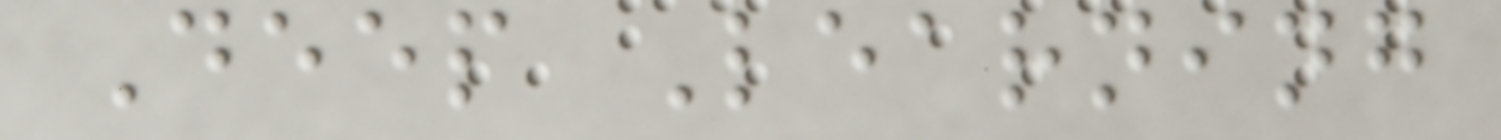Deep Learning
